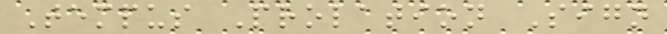Tempus Prolation Sign
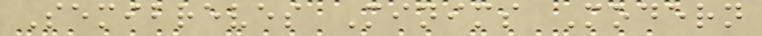Semibreves Minims Modern
